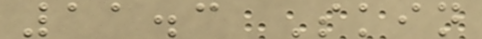11.3 Skin
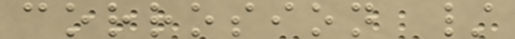corrosion /
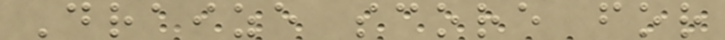Draize score for
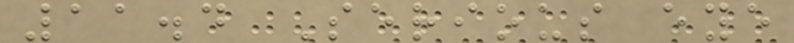11.4 Serious eye
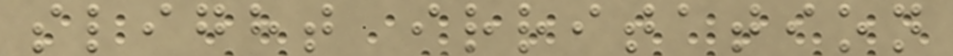slight irritation
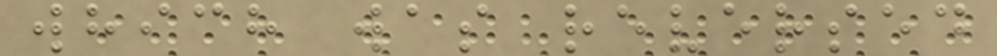which was reversed
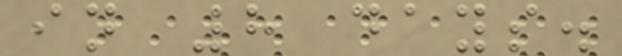in 8 days.
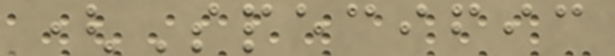(Specific
